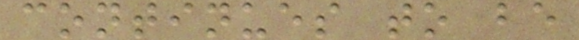continues to be
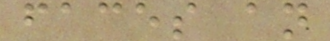faces an
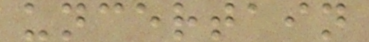uncertain
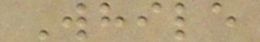While
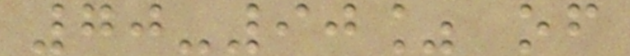70-90% of
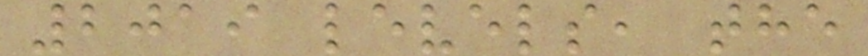2019 levels, the
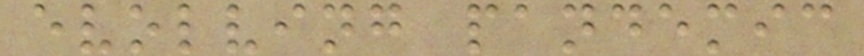evolving pandemic
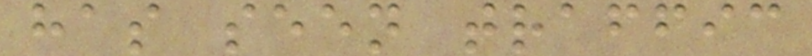has seen traffic
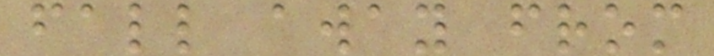fall away from
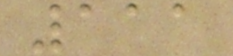111
